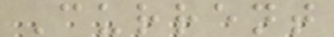Current
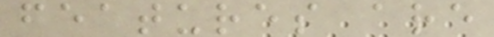features are
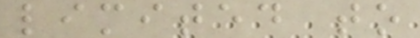limited to
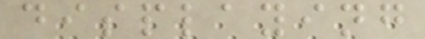displaying
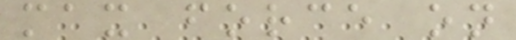max force on
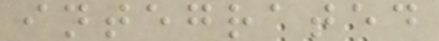integrated
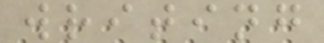writing
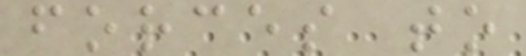forces to
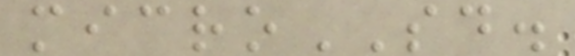microSD.
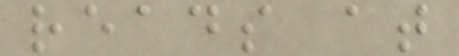reads at
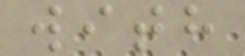with
